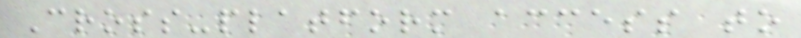Cross-platform access to
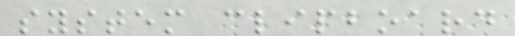system clipboard
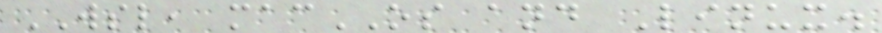WSL, macOS and Linux.
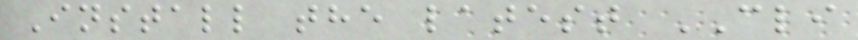Install the latest CLI
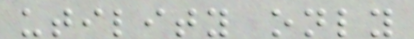utility only
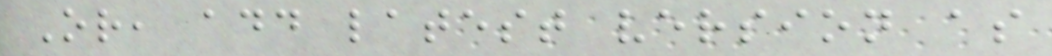Or, add latest version as
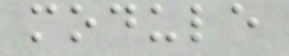module
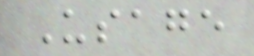Usage
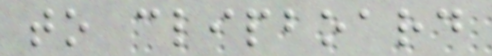to clipboard
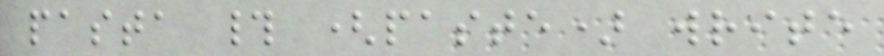pasta # (paste) write
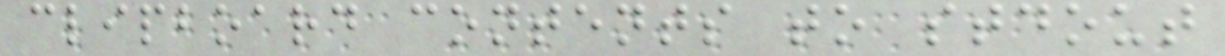clipboard contents to stdout
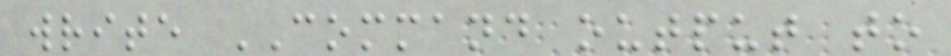write COMMAND output to
